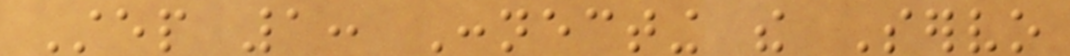Step 1: Connecting the Servo
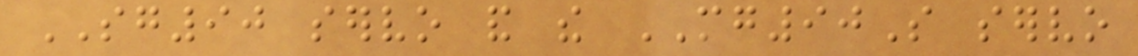SG90 servo and the MG90S servo
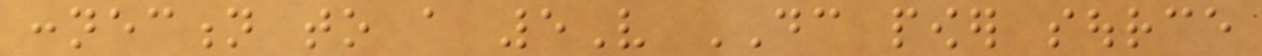connection to a 5V DC power source
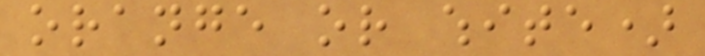orange or white)
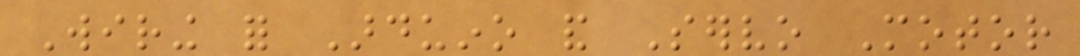Wiring for Arduino and Servo Motor
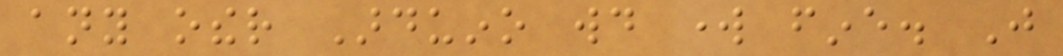any other Arduino would work fine. Just
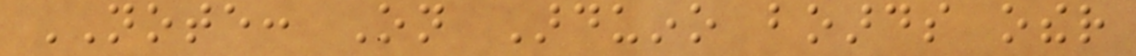NOTE: On Arduino boards other
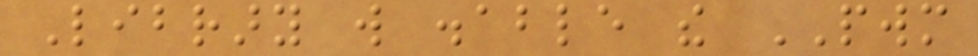Library will disable the PWM
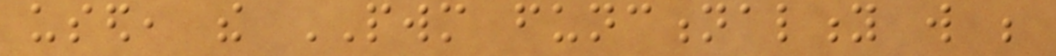used, the PWM functionality will be
